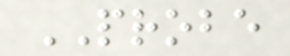PROBE
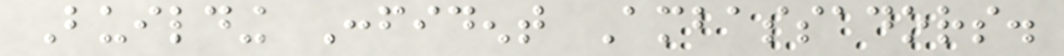Building Confident Ambassadors.
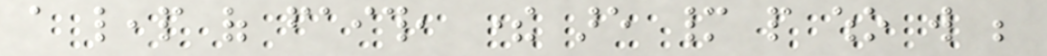a leap of faith, there are many people who will be
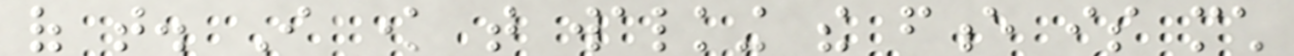of that. I know that walking the fence is much
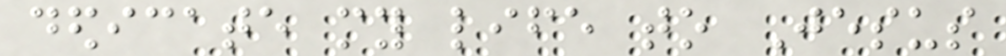dedicate my life to Jesus
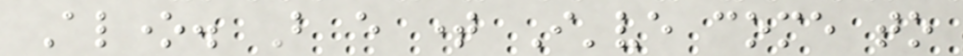Alone. But every time I've come to
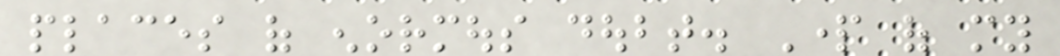places of enormous doubt. Part of my
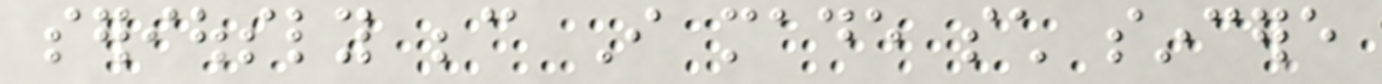seriously because I made such sincere
